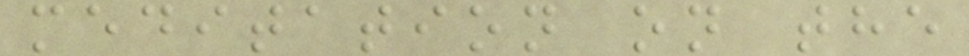meditation on the
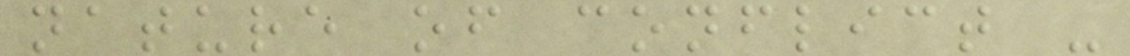nature of conflict -
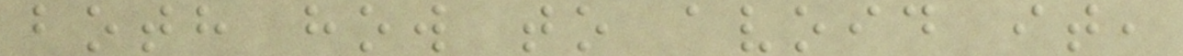both how to avoid it,
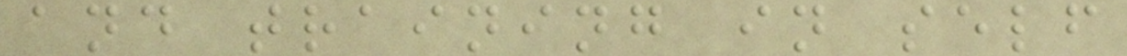and training in self
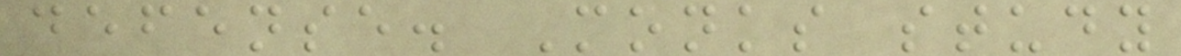defense. Monks study
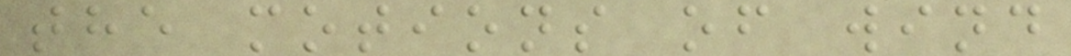the motions of wind
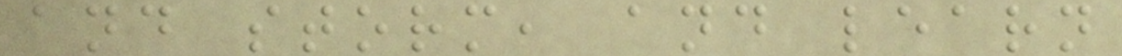and storm, and learn
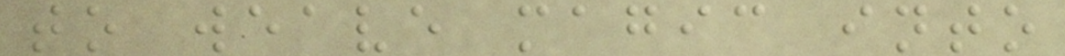to weave magic into
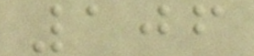106
